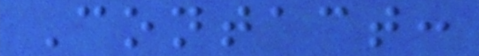Contact:
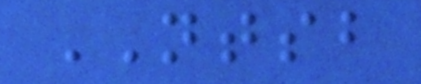NTSB
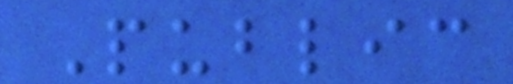Public
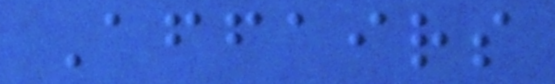Affairs
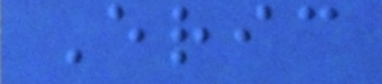Eric
